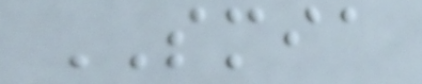SMIA
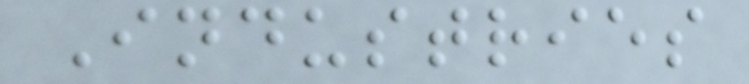Industries
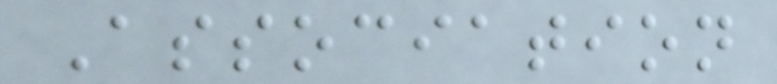Association
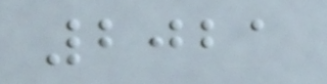2021
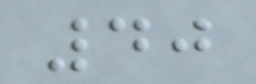40
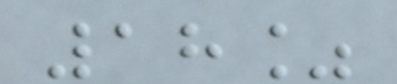18%
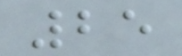25
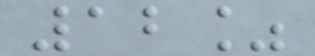12%
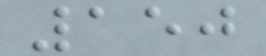150
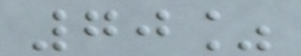70%
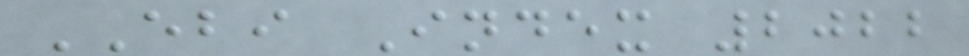EBI Index 2022
